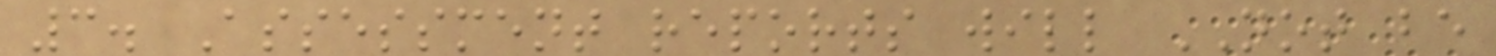3. Assessment reports will NOT be
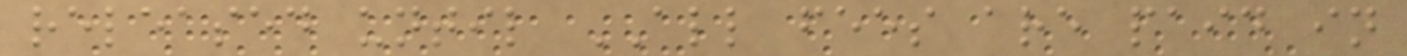released until ALL fees are paid in
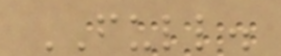FULL.
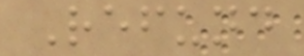Refund
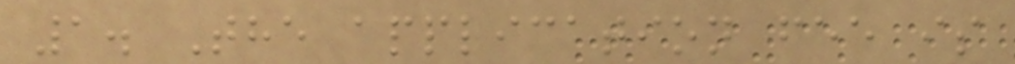1. The application fee is
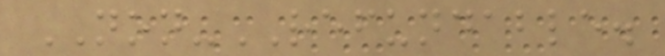NON-REFUNDABLE.
